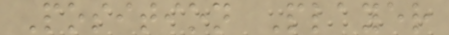Position Player
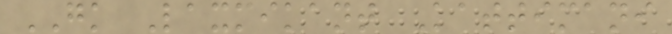GK Laxmikant Kattimani
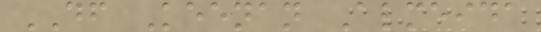DF Keenan Almeida
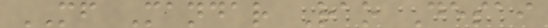MF Mandar Rao Desai
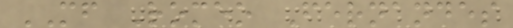MF Romeo Fernandes
